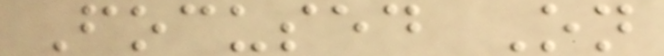Focused On
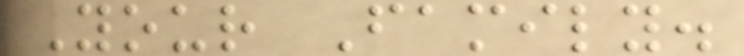Your Family.
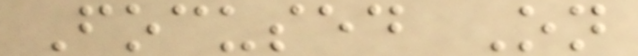Focused On
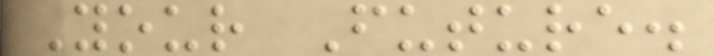Your Future.
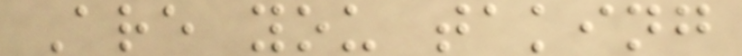Are you taking
